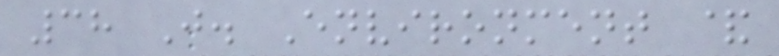38 J. Environment &
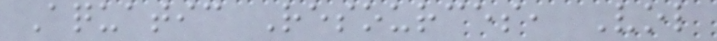Aquatic Resources, Vol
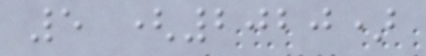5 (2020)
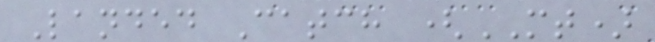Landed Catch (MT)
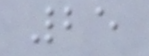25
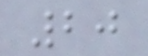20
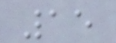15
